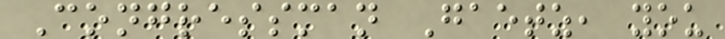Congressman Gaetz, you
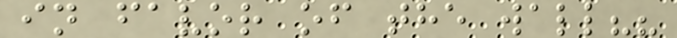in favor of the wall??
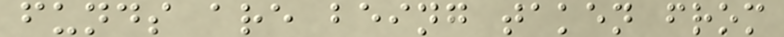funds are being taken from
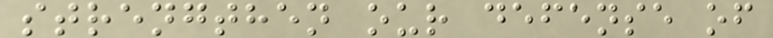strengthen our defense of
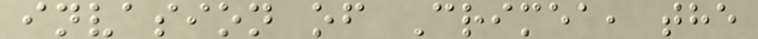invasion of Crimea, the
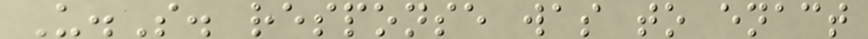U.S. response was to enact
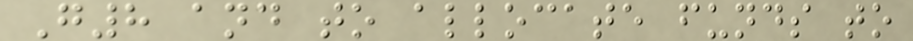G8 and to allocate funds to
